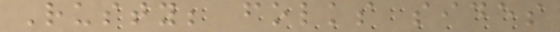Rusty; folks sides
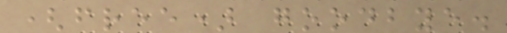(free) goodbye.
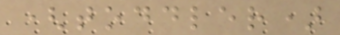(toddler)
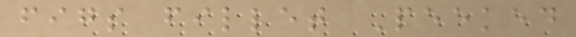figs fillet Peeked
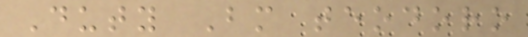Duty Bm teodoro
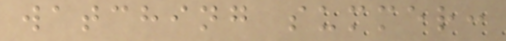watching summer:
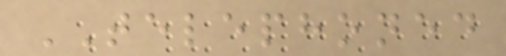TELEPHONED
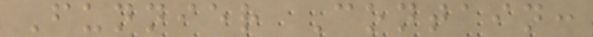Funnier Contain:
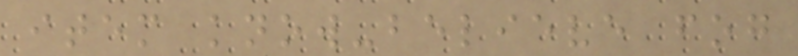item know-believe fog
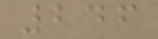246
